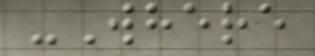-Where
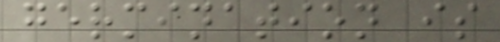germination is
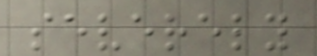severely
